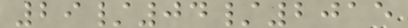29/04/2015
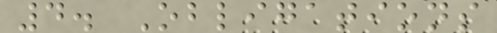4. Obligations
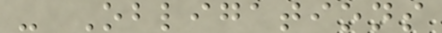- Obligations
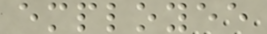employee
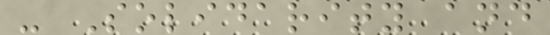- Solidarity and
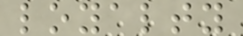loyalty
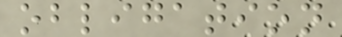obligation
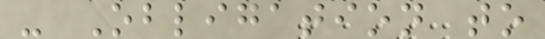- Obligation to
